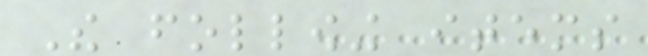The following items
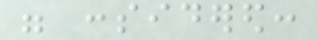were considered:
